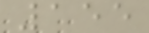155
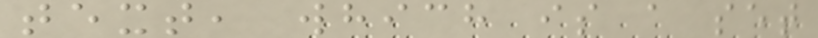text, which is a set
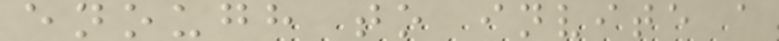enough to invite a
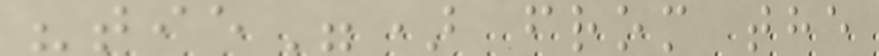"tie") from the
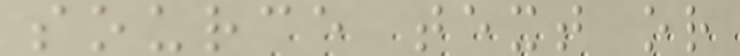source text or
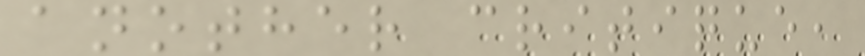another critique,
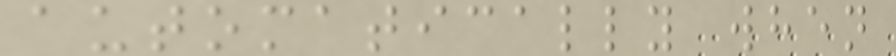automatically when
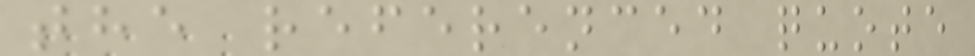the referenced quote
